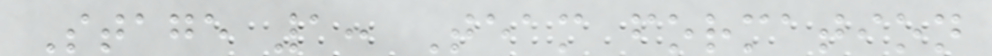Stage 1: Team formation
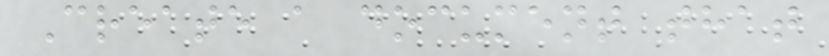Create a document that
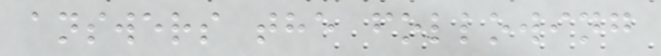answers the following
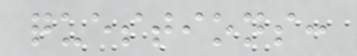questions:
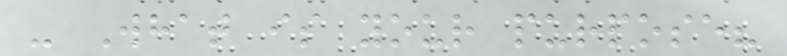- What is your purpose?
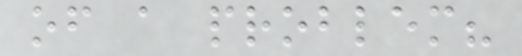of a problem?
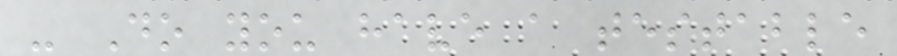- Do you have a testable
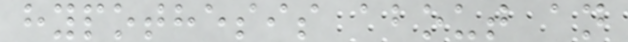hypothesis about an
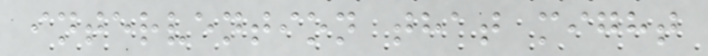intervention that might
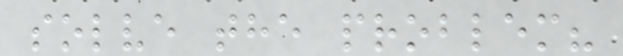solve the problem?
